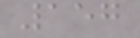157
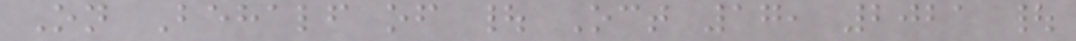On Behalf of | Oct 17, 2021 |
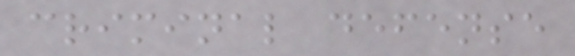criminal defense
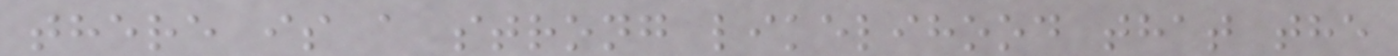there is a strong likelihood that the
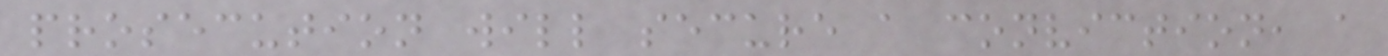prosecution will secure a conviction, a
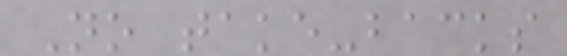No take-backs
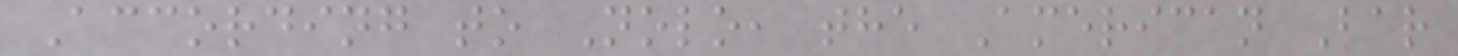According to Nolo, the American Bar
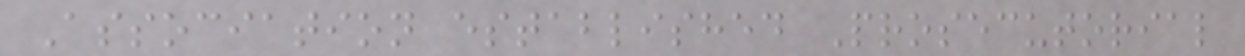Association established Prosecutorial
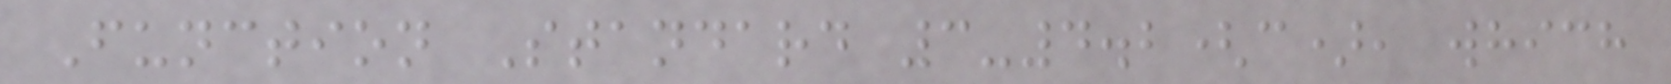Function Standard 3-4.2(c), which
